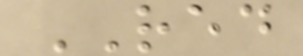RED
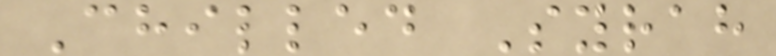Chilled Syrah
